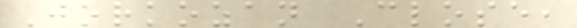Jorkozan Close,
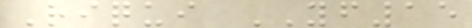Riqui YF15
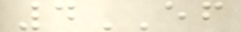4EF
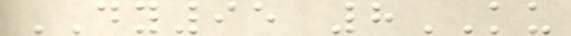DY95 8KU
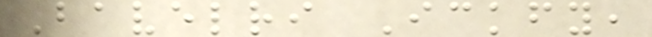Bavelri Ickfy,
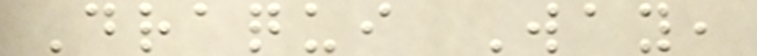Draqui Way,
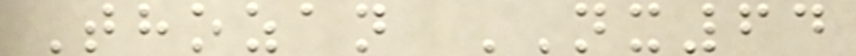Thozan NX64
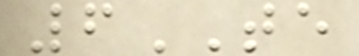6TE
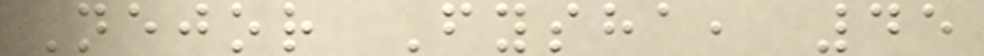Nejor Fysha, 45
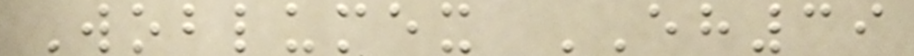Woblumex EH39
